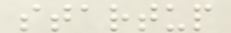startup
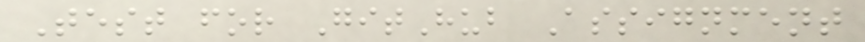Test for GitHub Assignment
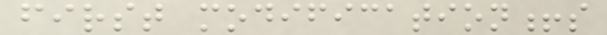first modification!s
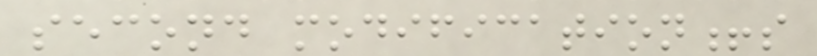second modification!s
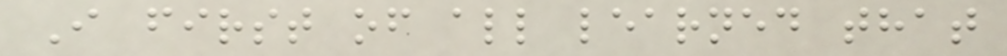I first of all learned that
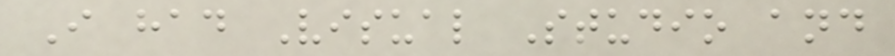I had Visual Studio and
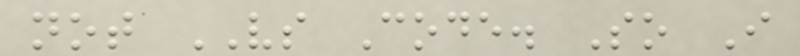not VS Code. So I
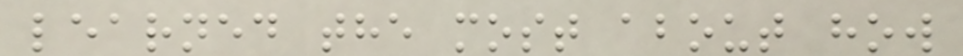learned the most about how
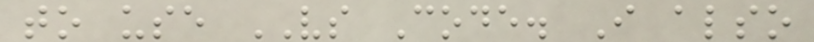to use VS Code. I also
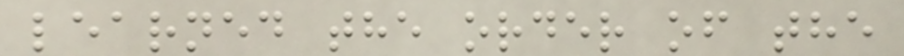learned the order of the
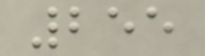255
